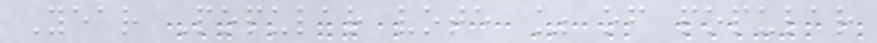Year Popular vote % of popular
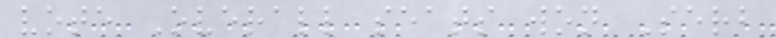vote Overall seats won Serb
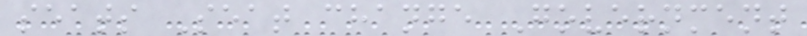seats Seat change Government
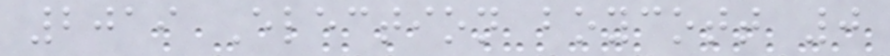2019 Election boycott 0
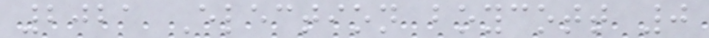2021 Election boycott 0
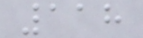118
